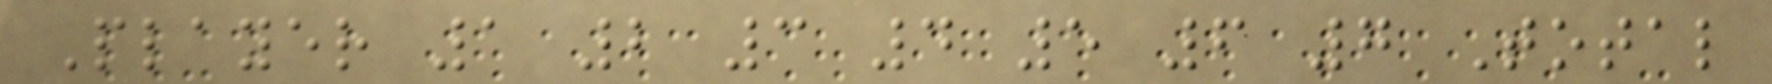Player 1 2 3 4 5 6 7 Total
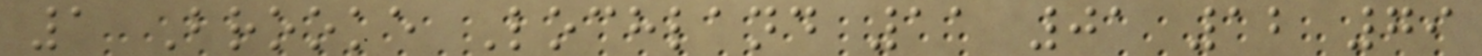1 Brooke Lochland 11 01 12 79
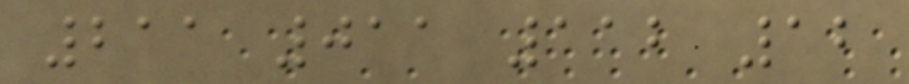211 011 112 12
